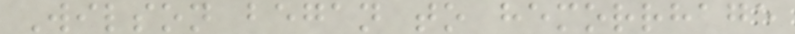Wilson began to hemorrhage
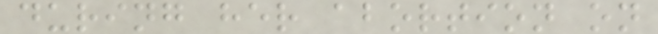during her abortion on
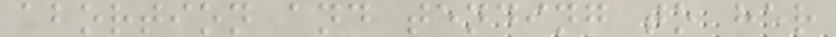abortion and tending to her
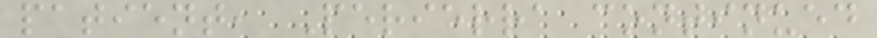patient, Perierra continued
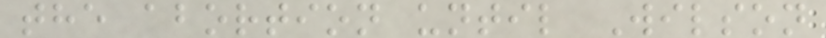the abortion until Wilson
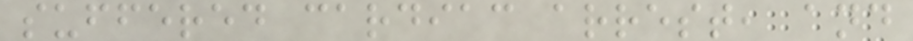suffered cardiac arrest, and
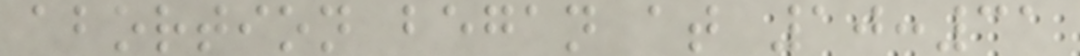abortion began at 10:31
